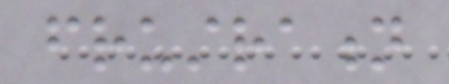frustration
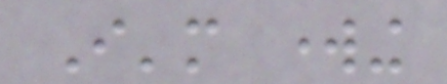I'm working
